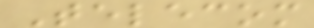Telecom
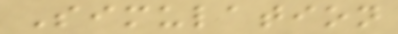Simulation
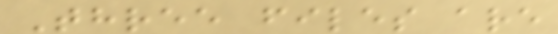Three files are
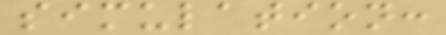simulation:
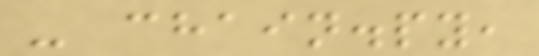- chain.py,
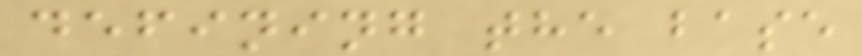defining the base
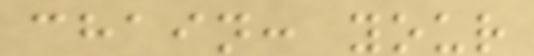chain: your
